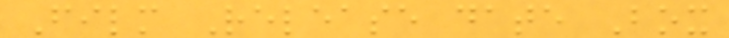Film Release date Box
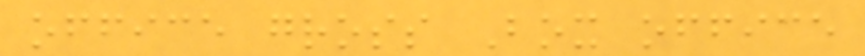office gross Box office
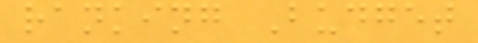ranking Budget
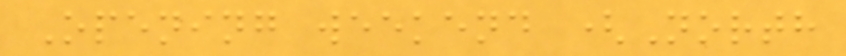Opening weekend (North
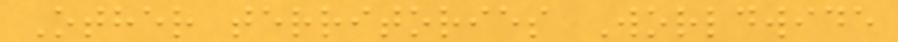Other territories Worldwide
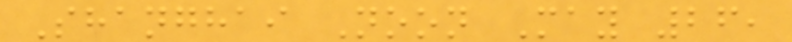Shanghai Noon May 26,
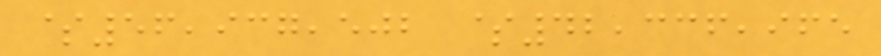$56,937,502 $42,336,965
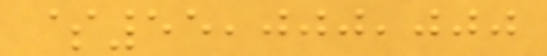$55,000,000
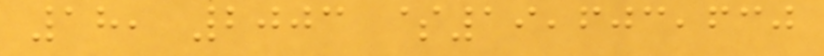18, 2003 $19,603,630
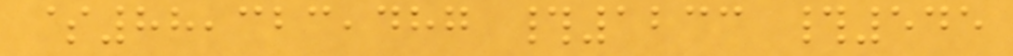$88,323,487 #1233 #545
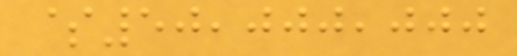$50,000,000
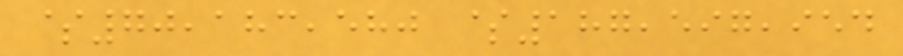$70,183,580 $187,597,954
